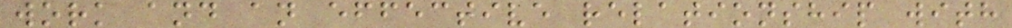work and an effective relationship with
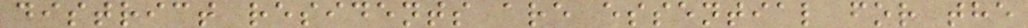district residents are essential for the
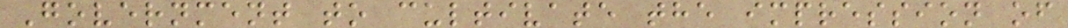Government to cultivate the impression of
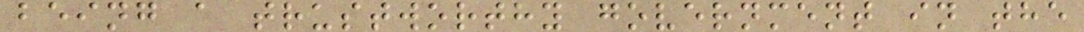being a trustworthy government in the
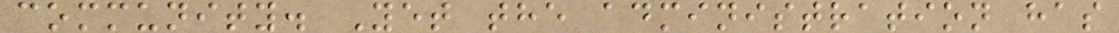community. Yet the administration has
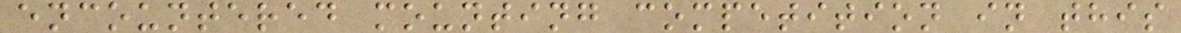encountered mounting competition in this
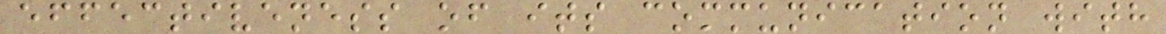effectiveness of its communication with
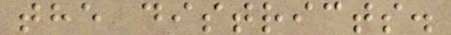the districts.
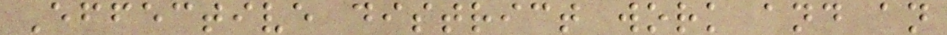Effective district work and an
